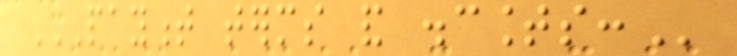PAYMENT TERMS AND DISCOUNTS:
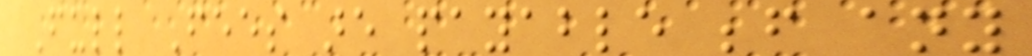Full Fees are payable before any
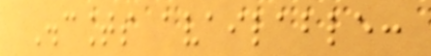Discounts available:
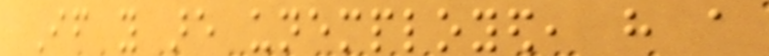If you are unemployed, have a
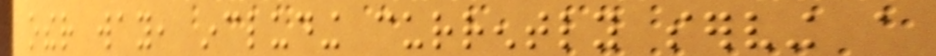other way, including currently serving a
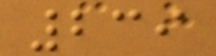239
